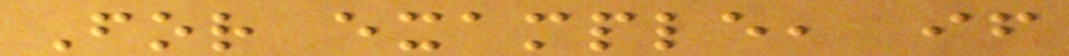For example, if
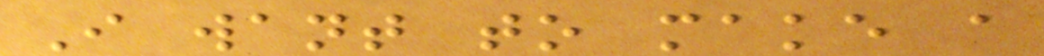I want to make a
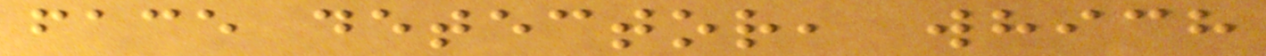face detector, which
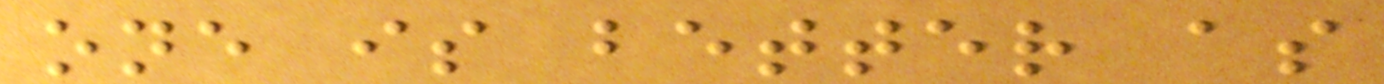one is better as
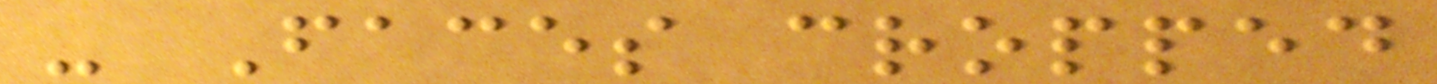- Faces cropped
